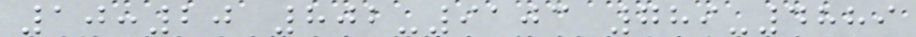10:20 802-9103 789-4889
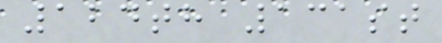124th 131st
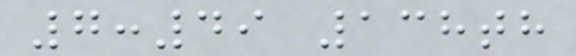7:49 138th
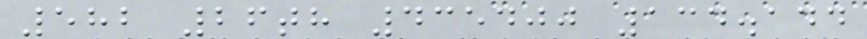582 26th 435400 134.144
